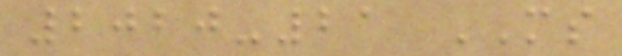2020-21 MS
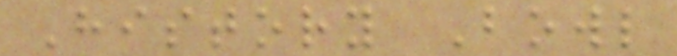History Bowl
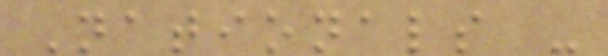Nationals -
